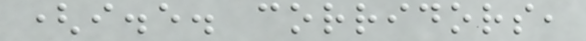(i.e. corridors,
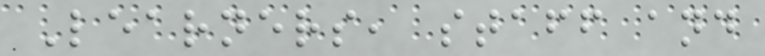Learners, staff and
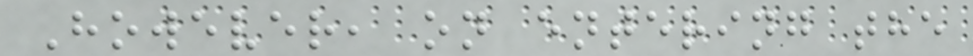However, on entering the
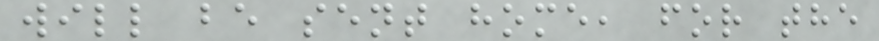will be sent home, for the
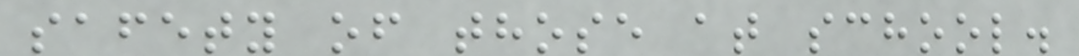safety of those at school.
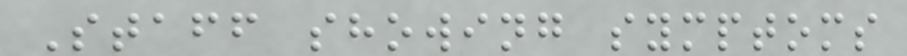Staff showing symptoms
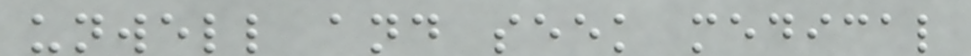unwell and seek medical
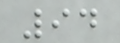94
